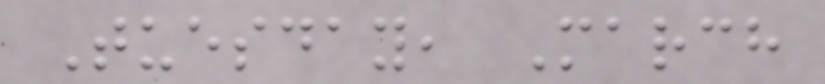Tuesday, March
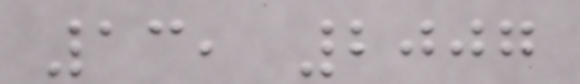13, 2007
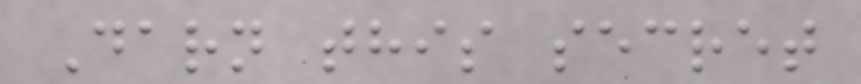Darn this secret
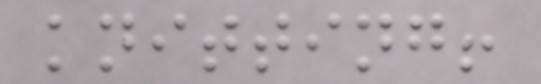knitting!
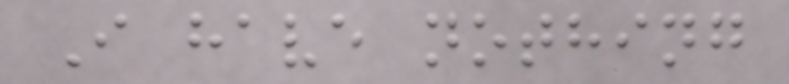I have nothing
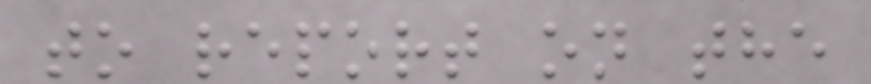to report on the
